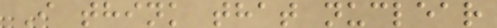I think that nuclear
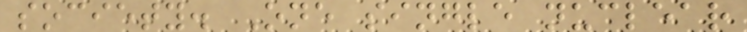society. One single nuclear
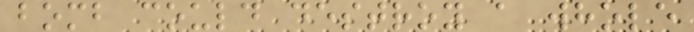bomb could destroy a whole
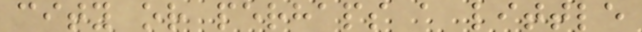city or perhaps a little
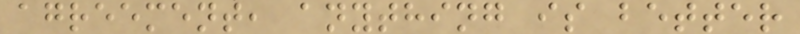agreement, anything is better
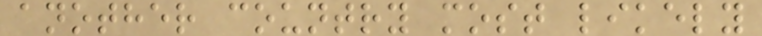another country most likely
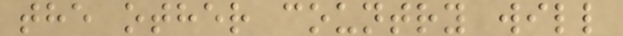the other country will
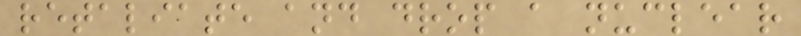retaliate and drop a nuclear
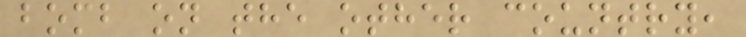bomb on the other country,
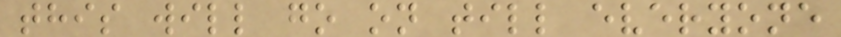this will go on till everyone
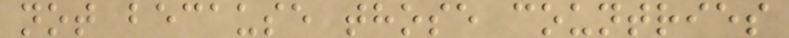not because those countries
